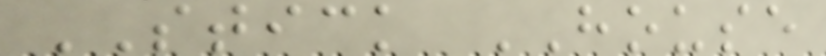STICK HOUSE
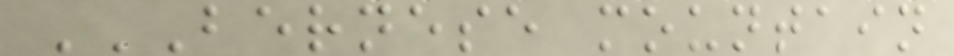BERNESE MOUNTAIN
